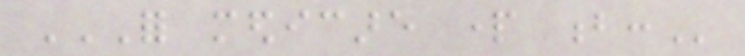FOR MEDICARE PART B:
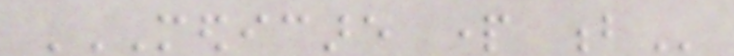MEDICARE PART B
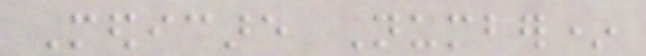Medicare Number*
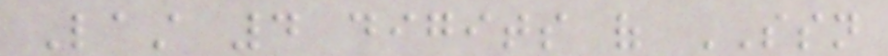Last 4 digits of SSN
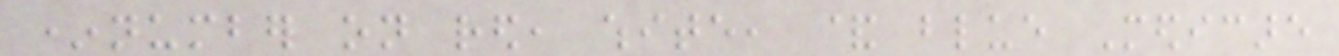*number on red, white, & blue Medicare
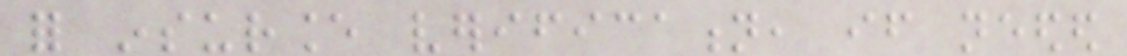for insurance verification, if needed
